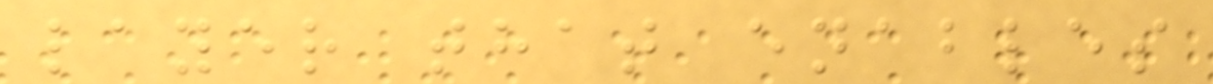layer that enables
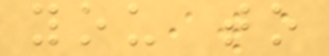you to
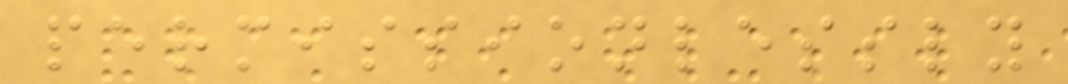permissionlessly
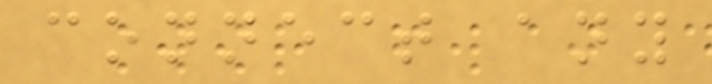connect any
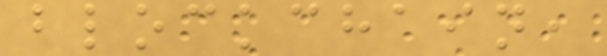blockchain,
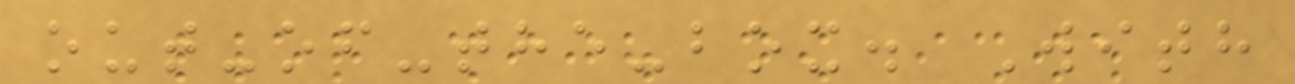out-of-the-box. With
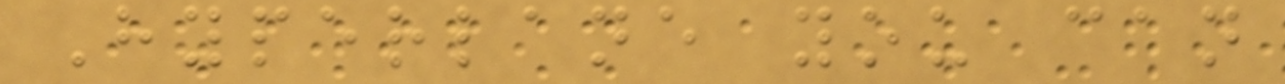Hyperlane you can
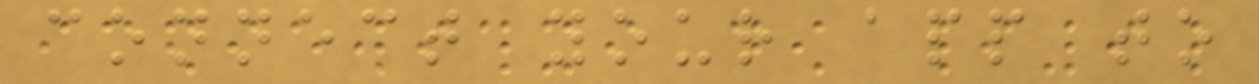connect your app to
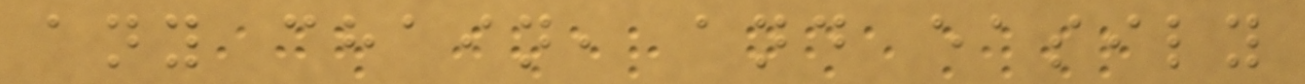any chain, and easily
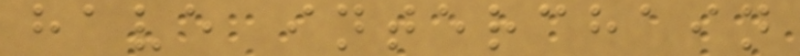have interchain
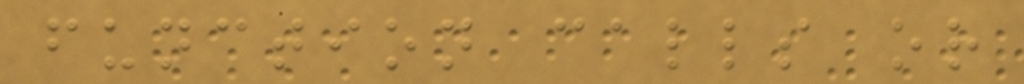function calls or
